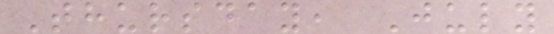Thursday, July
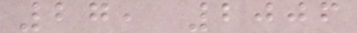27, 2006
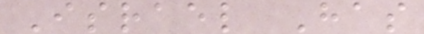Israel Has
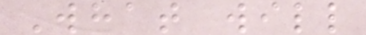What will
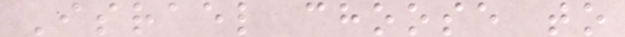Israel choose to
